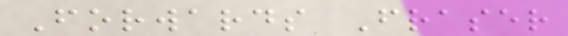Forwards Fraser
